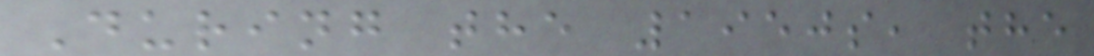During the 1950s, the
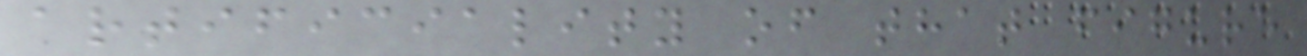artificiality of that figure
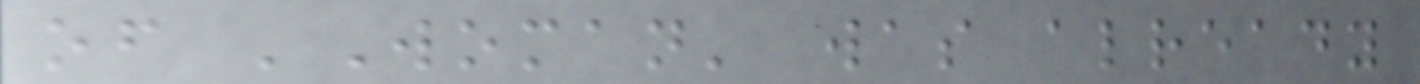of 'Woman' was already
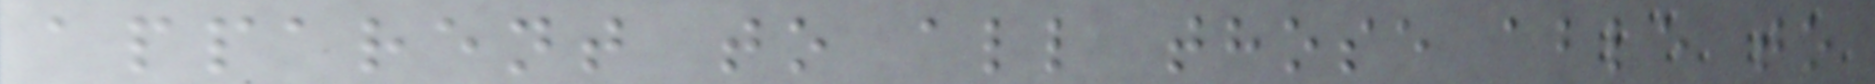apparent to all those able to
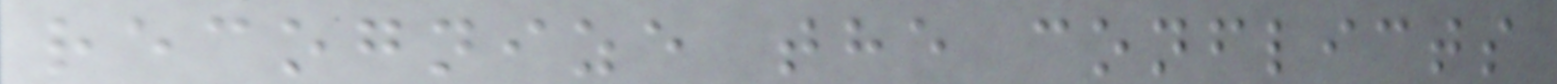recognize the conflicts
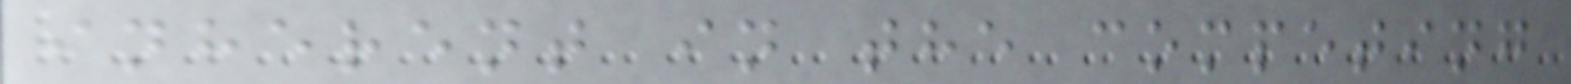inherent in the competing
